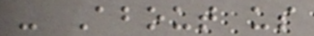- About us
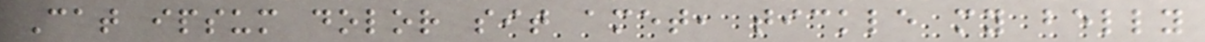Cat ipsum dolor sit amet, tickle my belly
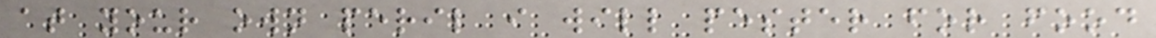at your own peril i will pester for food
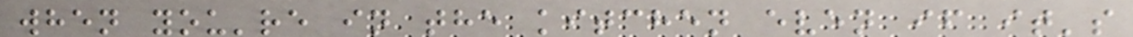when you're in the kitchen even if it's
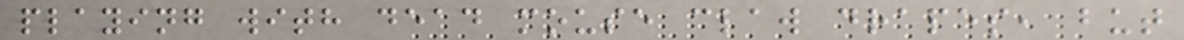playing with dead mouse claw drapes, but
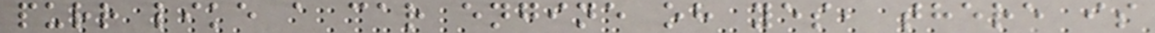purr like a car engine oh yes, there is
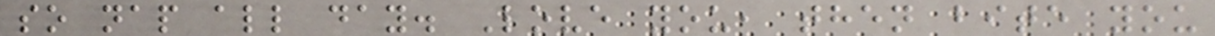so nap all day. Love you, then bite you
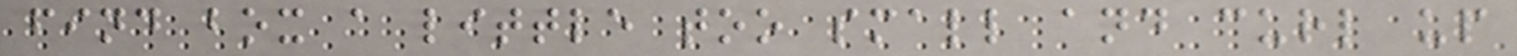find box a little too small and curl up
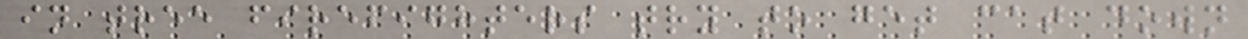in tree firefighters try to get cat down
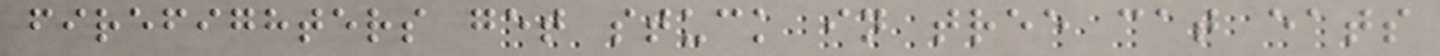firefighters get stuck in tree cat eats
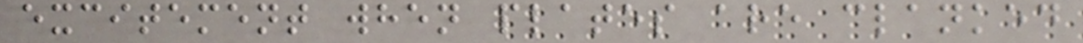excitement when plates are clanked
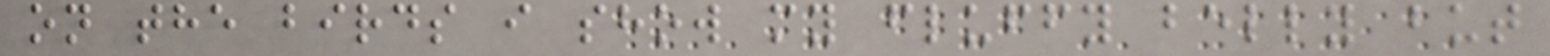on the birds i show my fluffy belly but
